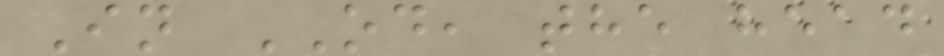In OD, the head
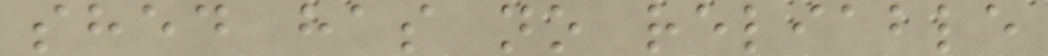shed has no reliable
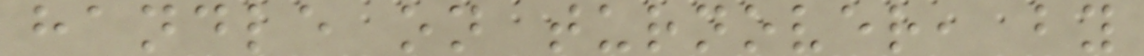handle on turnover, by
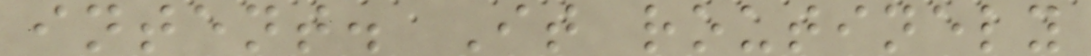intent. It routinely
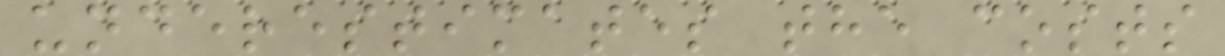underestimates the costs
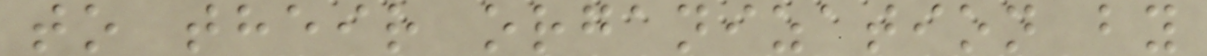to their organization by
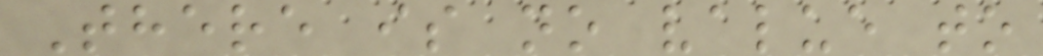There is no value to
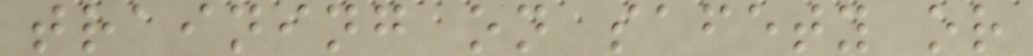training on safety or
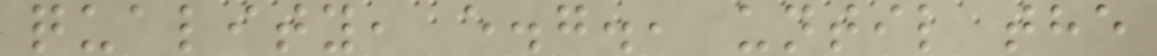quality, e.g., until the
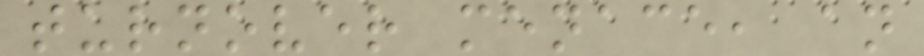turnover menace, an
